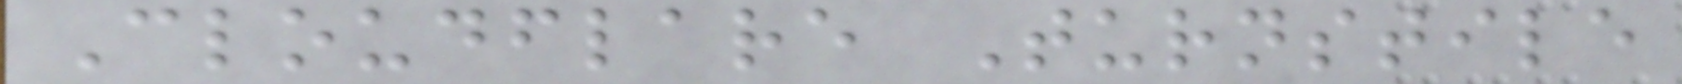Cloudflare Turnstile
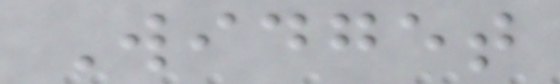Widget
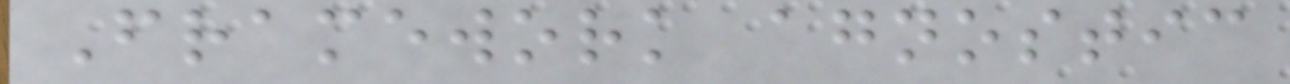Framework agnostic
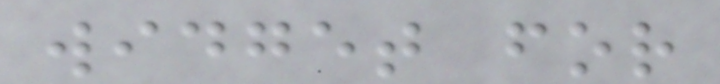widget for
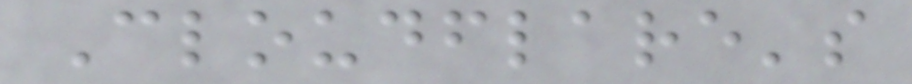Cloudflare's
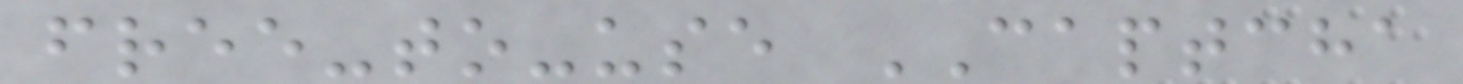free-to-use CAPTCHA
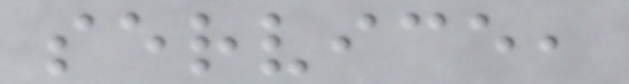service,
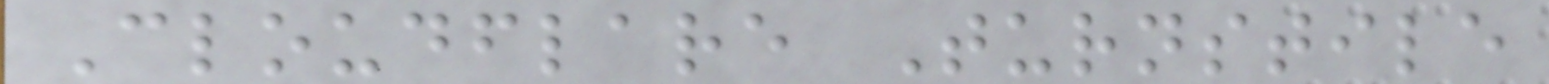Cloudflare Turnstile
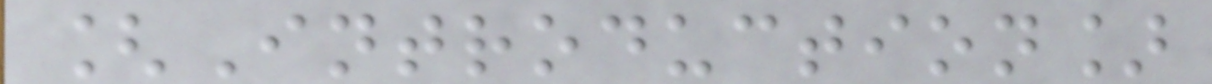[Introduction]
